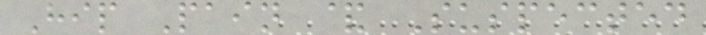Hip Pain & Suspected
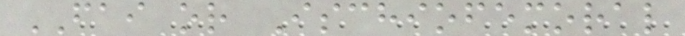FAI or Ischiofemoral
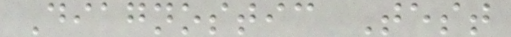Diagnostic Test
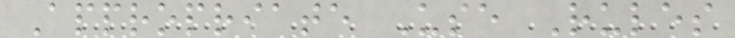Appropriate Use Rules
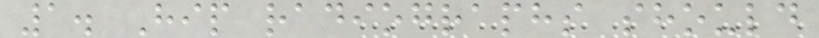1. Hip radiographs should
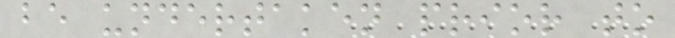be undertaken prior to
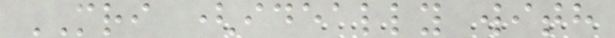MRI (ideally with
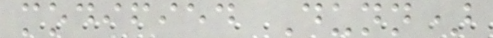modified Dunn)
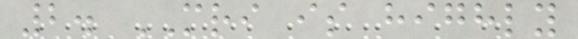2. MRI is highly
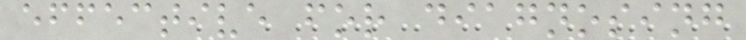effective for diagnosing
